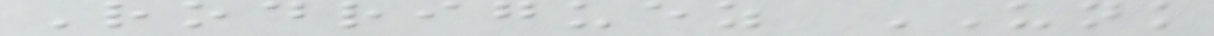Rodriguez UNK
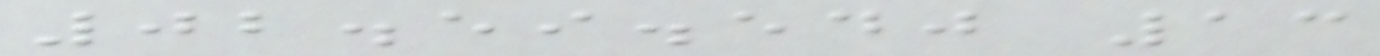02.59.540 13
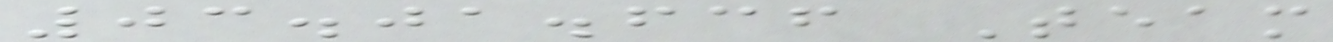03.01.636 Team
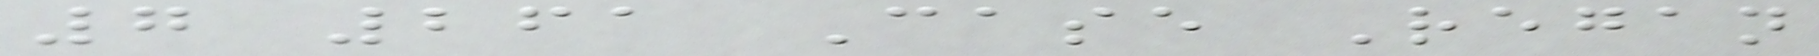7 261 Case Regan
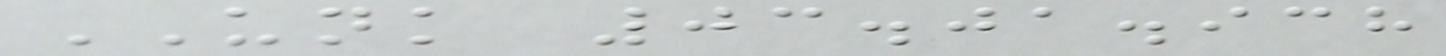UNK 03.01.938
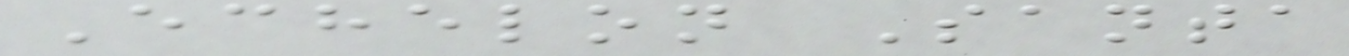Echelon Santa
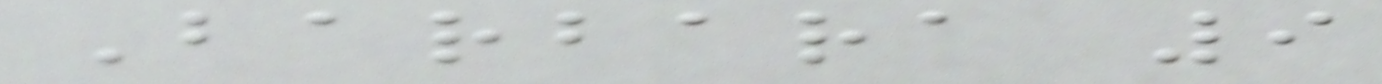Barbara 9
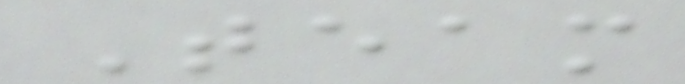Team
